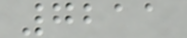7211
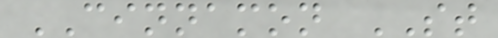CINNAMON ST
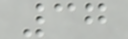37
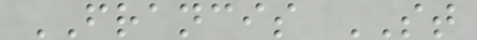FRANCIS ST
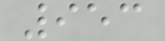953
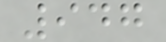947
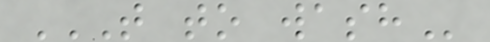T TO WASH
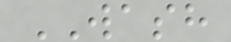WASH
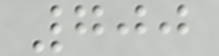700
